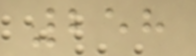258
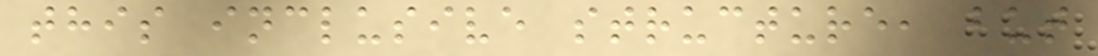this inclusive structure, but
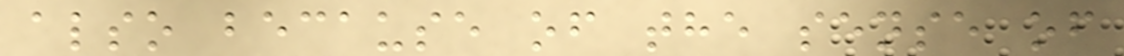also because of the sense of
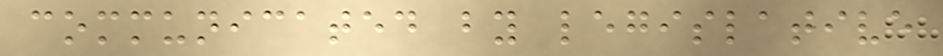communicated by legislative
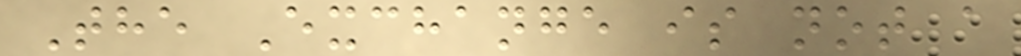The Exchange is not a
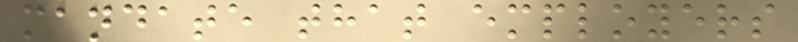mandate that employers
